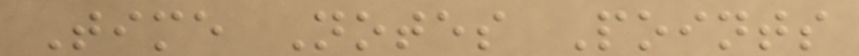Time Notes Points
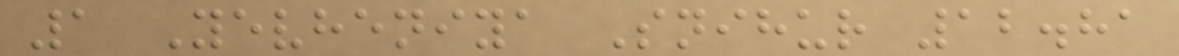1 Yevheniya Snihur 12.81
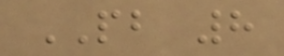PB 8
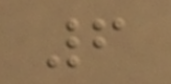6
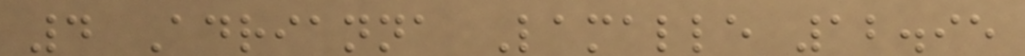4 Adrianna Lamalle 12.95
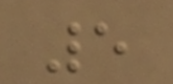5
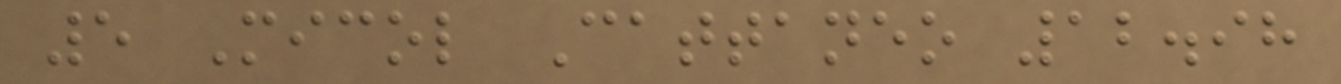5 Micol Cattaneo 12.98
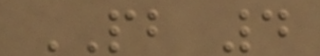PB 4
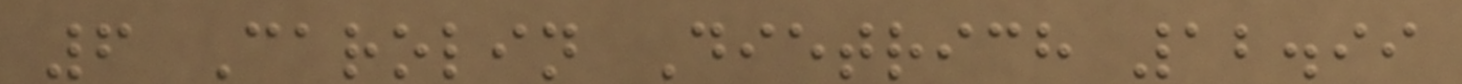6 Carolin Dietrich 12.99
